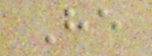He
